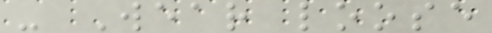- Wear loose
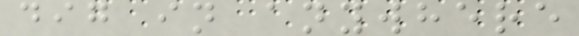dig in anywhere
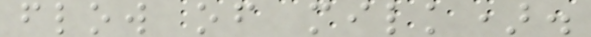flow of milk).
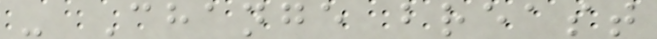- Change breast
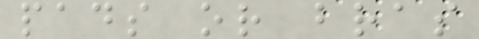pads or bras
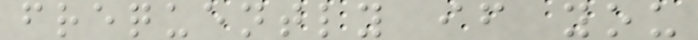frequently if you
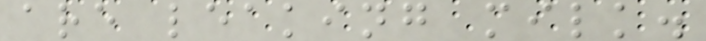are leaking milk.
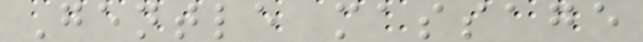Gentle massage
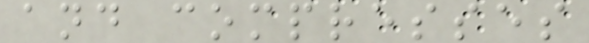and compresses
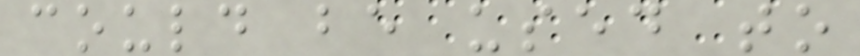could be used to
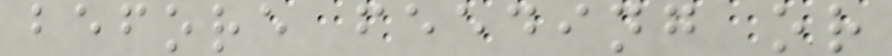before feeding or
